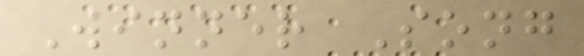Winner Song
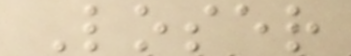Loser
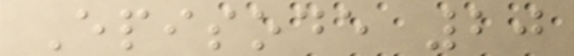Episode 20
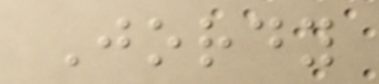Jordy
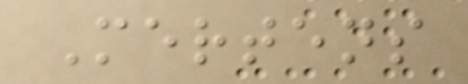Mertens
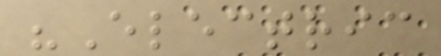"Electric
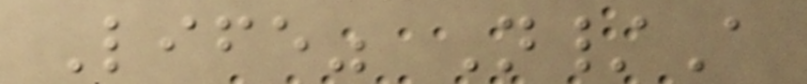Life" N/A
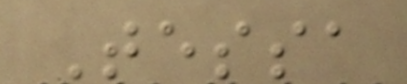Tessa
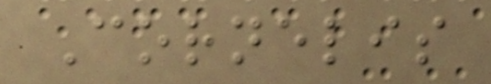Cornelis
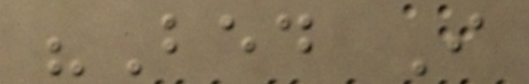"Bed I
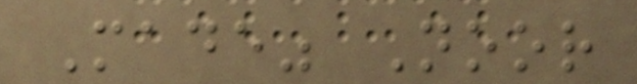Made" Noor
